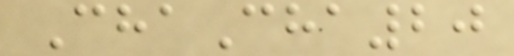ChaCha20
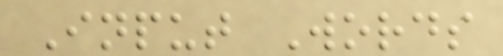Input Words
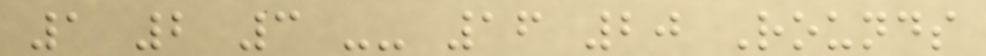1 2 3 -- 16 20 Rounds
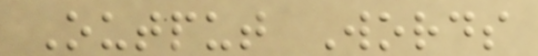Output Words
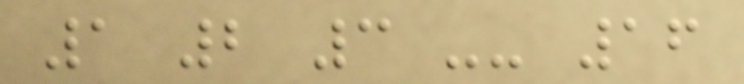1 2 3 -- 16
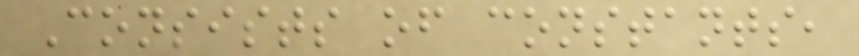Consists of constants,
